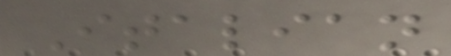Italian
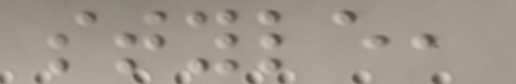style,
